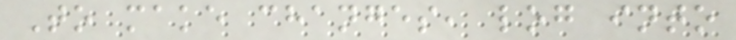To make changes, log into
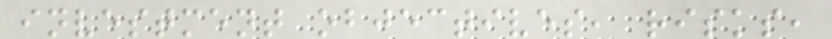investment objectives, risks,
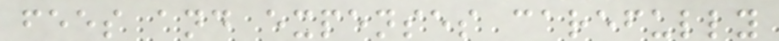fees and expenses carefully
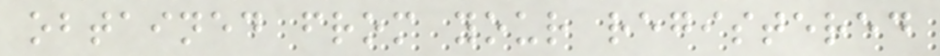obtained from your registered
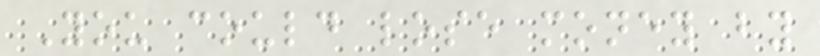You could lose money by
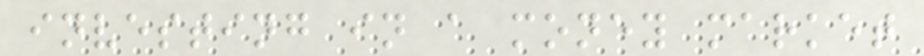investing in a money market
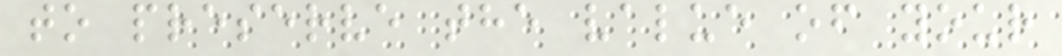to preserve the value of your
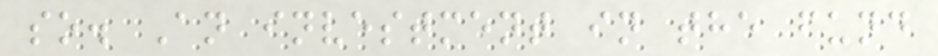so. An investment in the fund
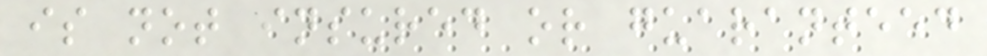is not insured or guaranteed
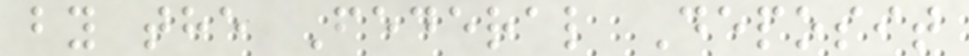by the Federal Deposit
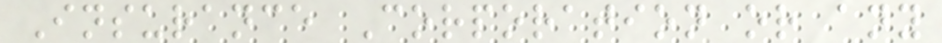Insurance Corporation or any
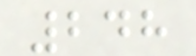248
